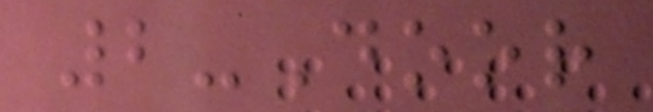2-Door
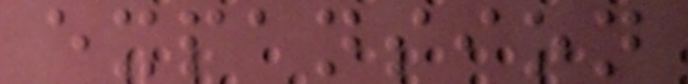expansion
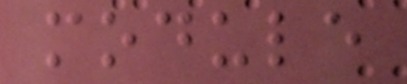module
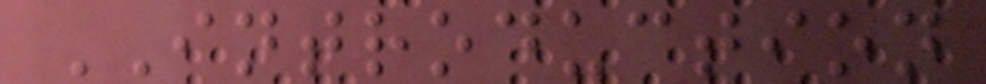INTRODUCTION
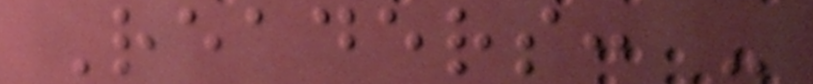Readers: -
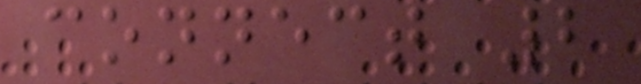connect 2
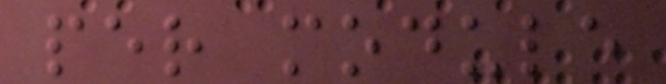per module
